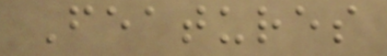Features
